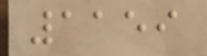1159
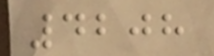4208
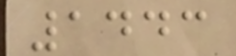1443
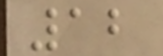12
